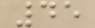45
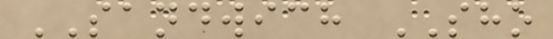SANDWICH SHO
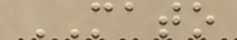MATO
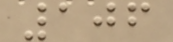106
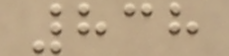838
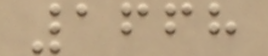1668
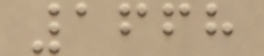1668
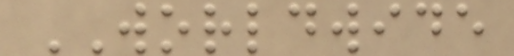WORLDWIDE
